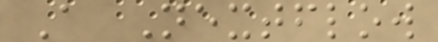A Nextflow
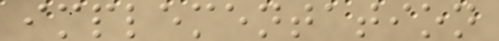implementation
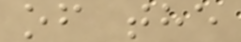of the
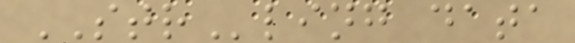STRling data
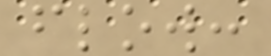flow:
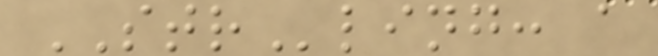STRling: a
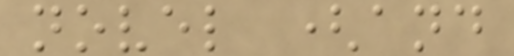novel (and
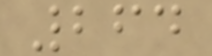264
